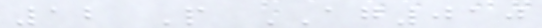12 P AG010
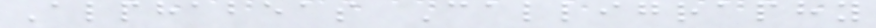Alphabeas Calligraphy
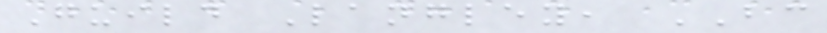Guild Langley, BC
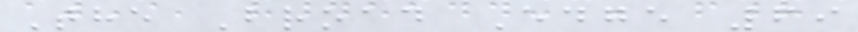The Broad Edge 69
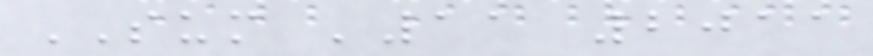SUM '11 2011
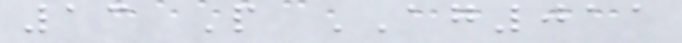13 P AG011
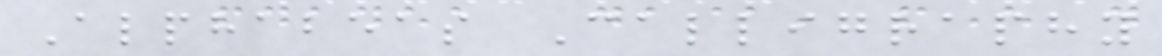Alphabeas Calligraphy
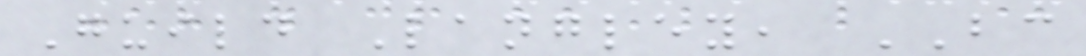Guild Langley, BC
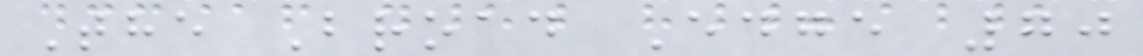The Broad Edge 70
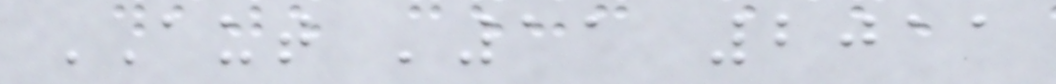AUT '11 2011
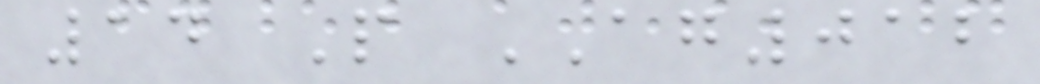14 P AG012
